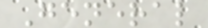General
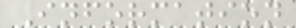Information
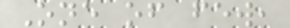One of few,
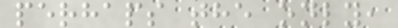perhaps the only,
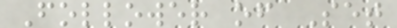Follower of Set
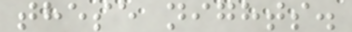these nights.
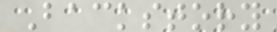Backstory
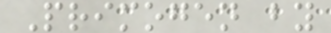Primogen by
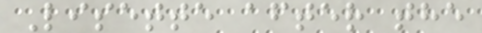Lisette after the
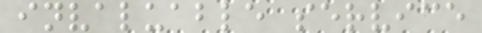invaluable service
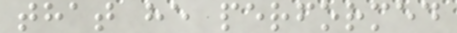that he performed
